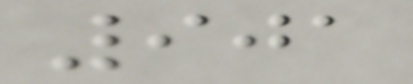901
